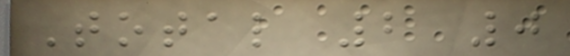Total 2 0
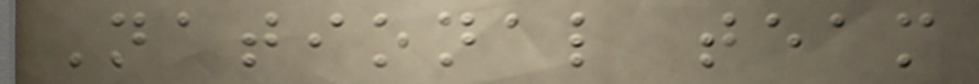National team
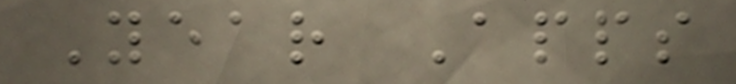Year Apps
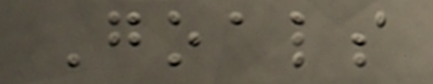Goals
